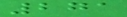271
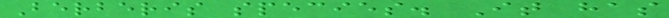Berberis species. It has
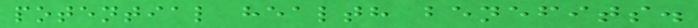potential health benefits.
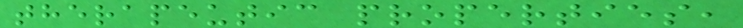therapeutic properties,
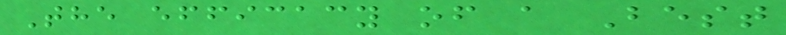The efficacy of a Best
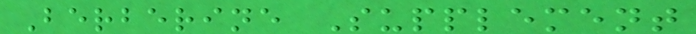Berberine Supplement
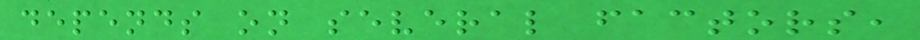depends on several factors,
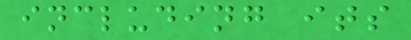including its
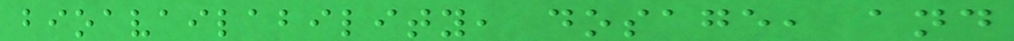bioavailability, dosage, and
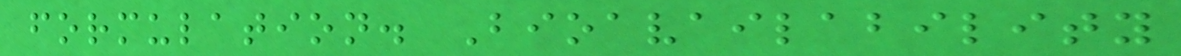formulation. Bioavailability
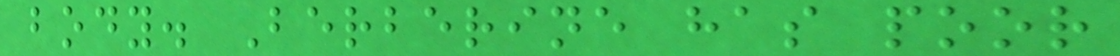body. Berberine has poor
